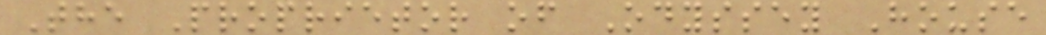The Proprietor of Odyssey House
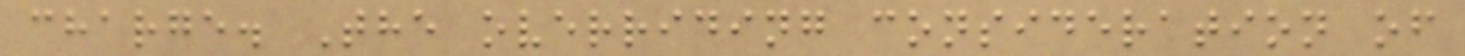charge. The overriding consideration of
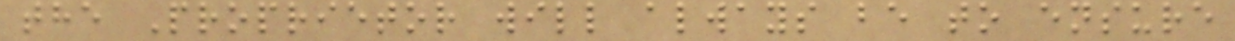the Proprietor will always be to ensure
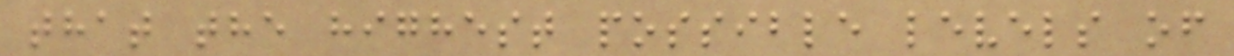that the highest possible levels of
